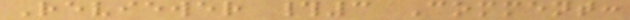Reviewer #3 Comment:
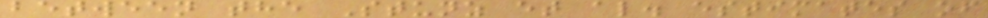between the Stunz et al. estimates of
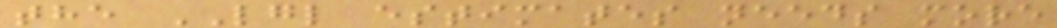the LGL estimates needs more
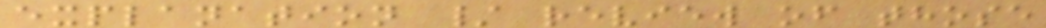explanation / review of those
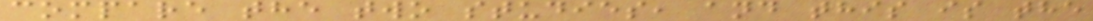compare the two studies, and this is the
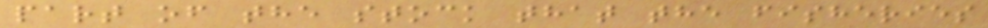part of the stock that the fisheries
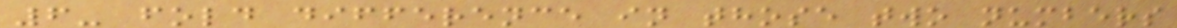6- fold difference in those two numbers
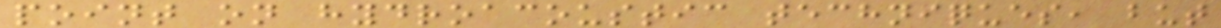point on hydroacoustic techniques, but
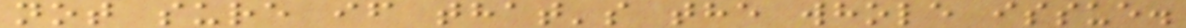not sure if that's the whole issue.
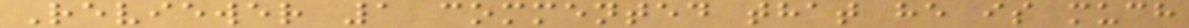Reviewer 1 commented that he is much
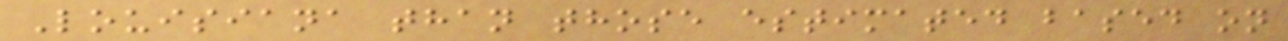Louisiana than those estimated based on
